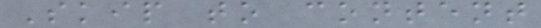Skip to content
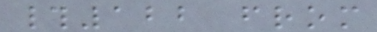#122 from
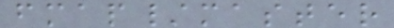fmap/master
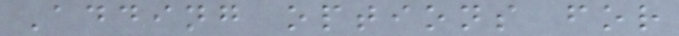Adding options for
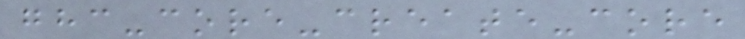ghc-core-create-core
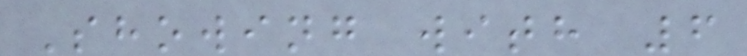Showing with 6
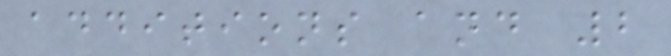additions and 2
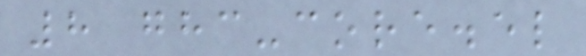8 ghc-core.el
